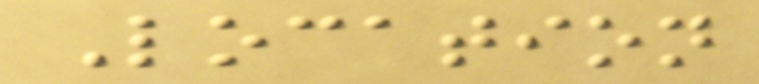Location
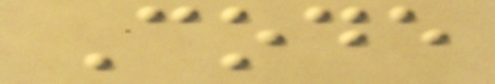Code
